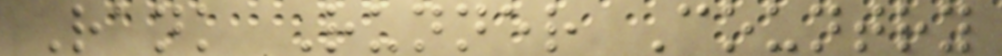Rank Runner Country
